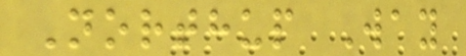Northup Way
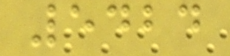5424
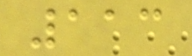113
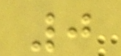0
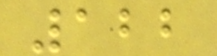122
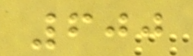600
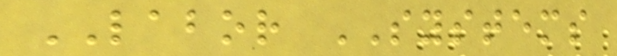LABOR SYSTEMS
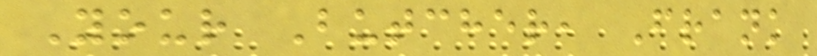Your Butcher, Frank
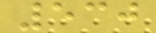530
